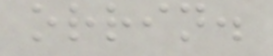orrin.
